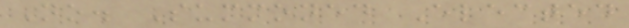No. Summoned Elected
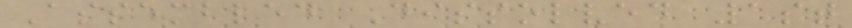Assembled Dissolved 1st
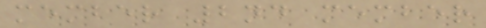member 2nd member
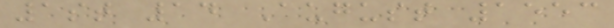1st 14 August 1553
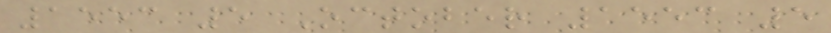1553 5 October 1553 5
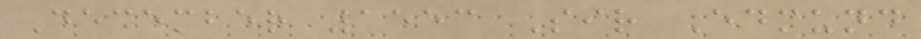December 1553 Sir Edmund
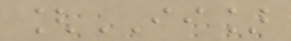[II]
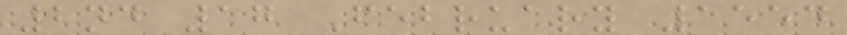2nd 17 February 1554
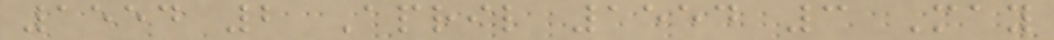1554 2 April 1554 3 May
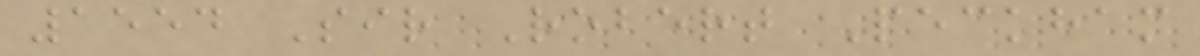1554 Sir Robert Peckham
